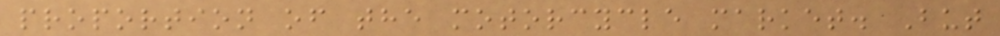proportion of the motorcycle market. But
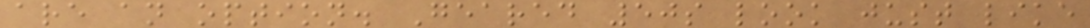are an option. Geared 50s look just like
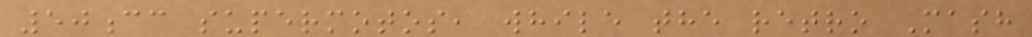50cc supermotos, while the retro Mash
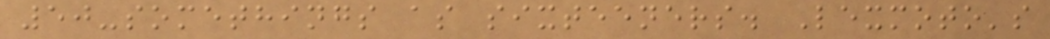50-somethings as sixteeners. Lexmoto's
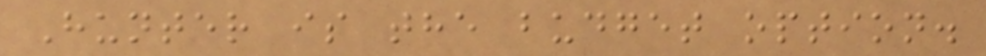Hunter is the budget option.
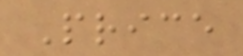Price
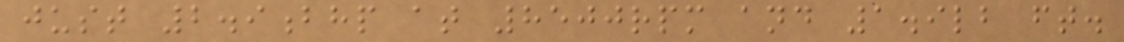just 2.9bhp at 8500rpm and 1.9lb ft.
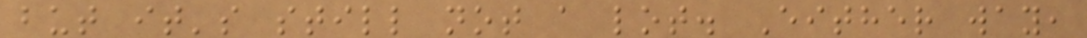but it's still not a lot. Either way,
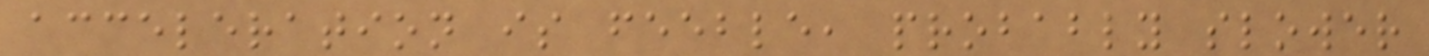acceleration is feeble, probably slower
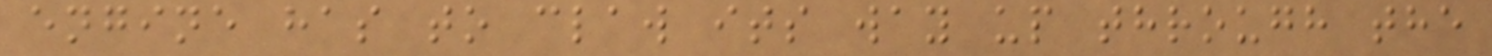engine has to claw its way up through the
